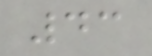43
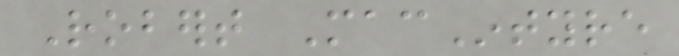Robert MacIntyre
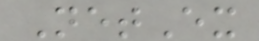NetEx
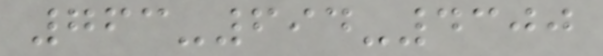763-694-4300
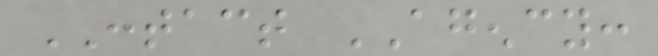CONTACT AGENCY:
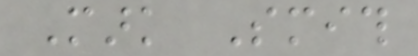Mark Smith
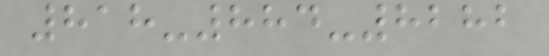818-884-8282
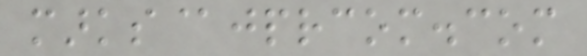marks@jprcom.com
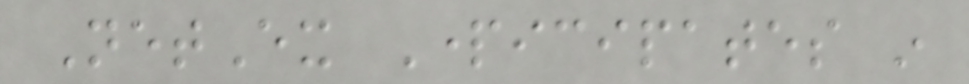NetEx Participates in
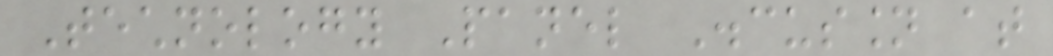Technology Panel Discussion at
